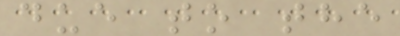due to the
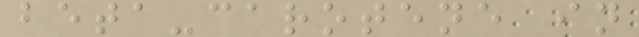beta-carotene in
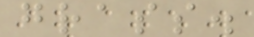grass.
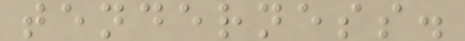tenderness.
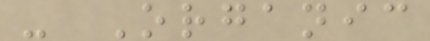- Organic
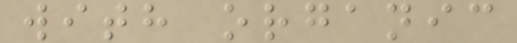with organic
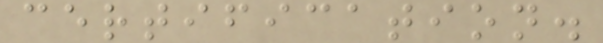certification.
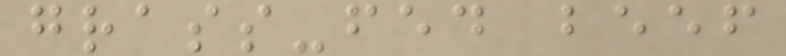grass-fed beef
